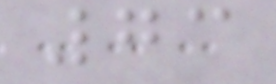73
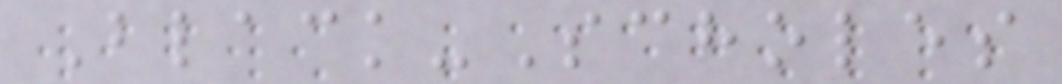Black-Scholes
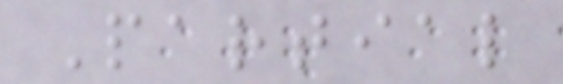Partial
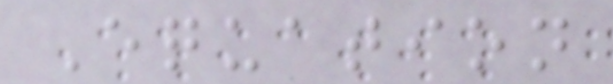Equation
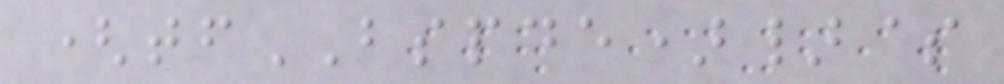(tfBSPDE)}$
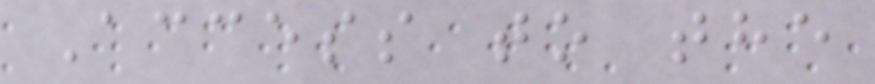Access to the
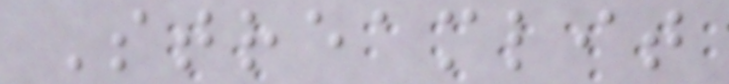Streamlit
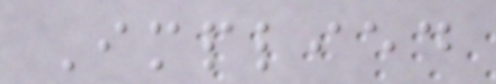Implied
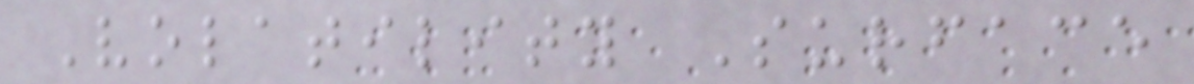Volatility Surface
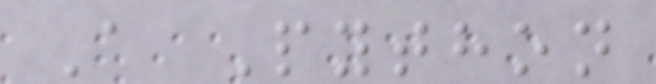A Python
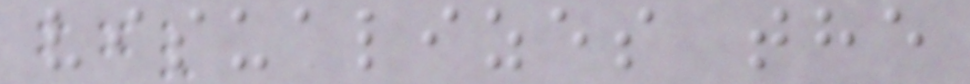visualizes the
